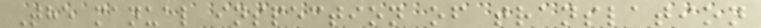The manual inspection of translation
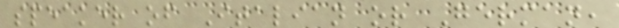speaker of Italian or German,
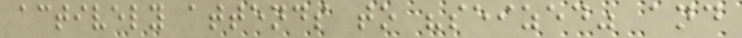actively attends to "seized" and
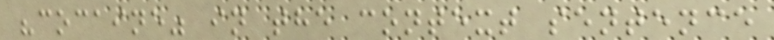"cocaine" in the context sentence
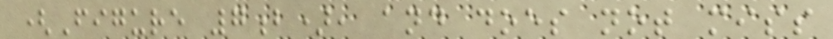(Figure 7b), and does not miss
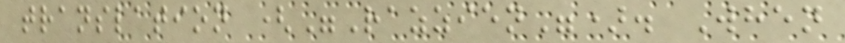translation ("Razzien"). When
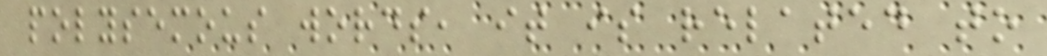polysemous words, it is related to
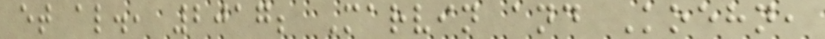et al., 2017; Marvin and Koehn,
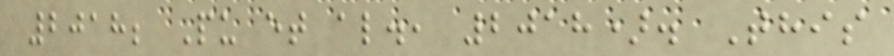2018; Pu et al., 2018). This
